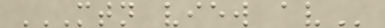MTN VIEW AV
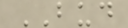BUD
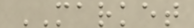MARKET
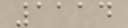1114
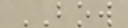BOW
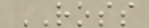ROSS
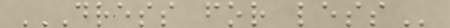DRESS FOR LESS
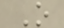O
